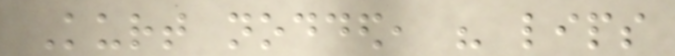Kurt nodded, his lips
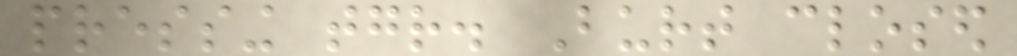pressing together. Burt closed
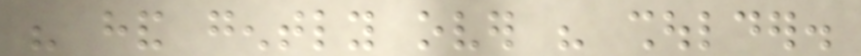his hand gently over his shoulder.
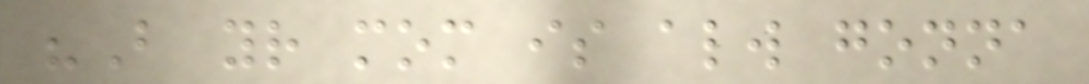"But your mom is always gonna
